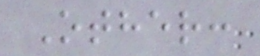Other:
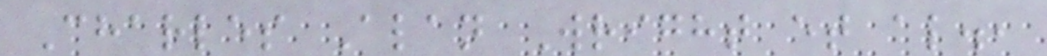Charles Alan Wright et al.,
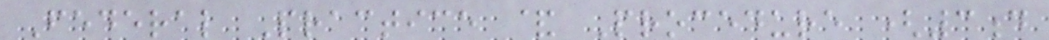Federal Practice & Procedure (3d
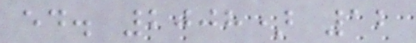ed. 2008) 12
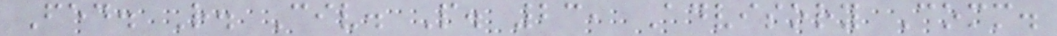Fed. R. Civ. P. 23, Advisory Comm.
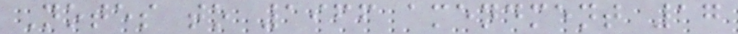Notes to 1966 amendment 17
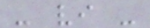- vi -
